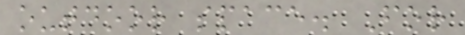outdoor space. For
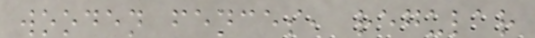wooden fences, regular
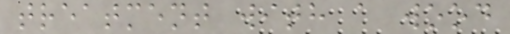treatment with a wood
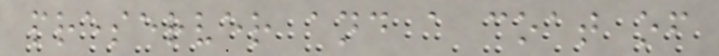preserver and a coat of
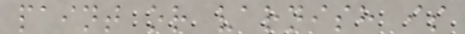paint or varnish is
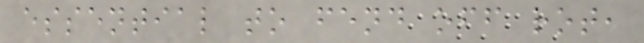essential to fend off rot,
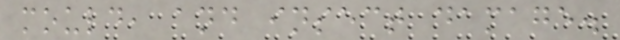mould, and insect damage.
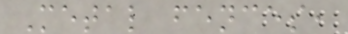Metal fences,
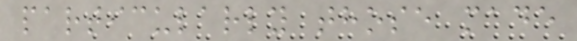particularly those made
